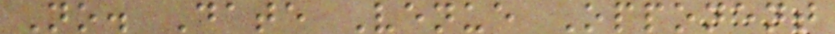No. Date Venue Opponent
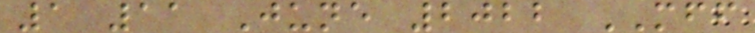1 11 June 2022 MFF
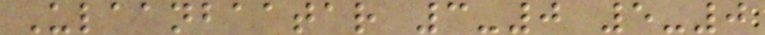Ulaanbaatar 3-0 5-0
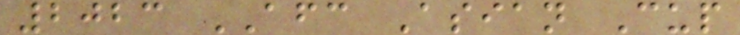2023 AFC Asian Cup
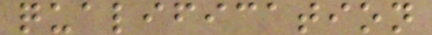qualification
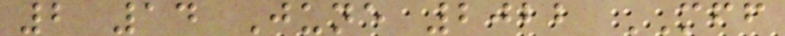2 14 June 2022 MFF
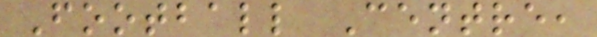Football Centre,
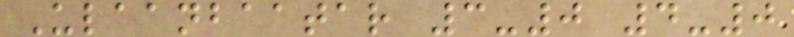Ulaanbaatar 3-0 4-0
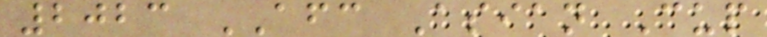2023 AFC Asian Cup
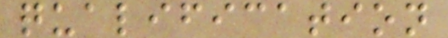qualification
